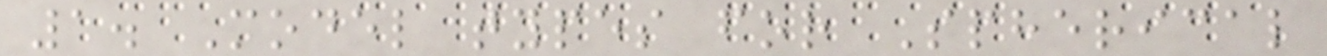1. Model types for Spherical
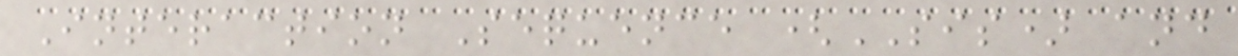Interaction Sequence (SIS) and
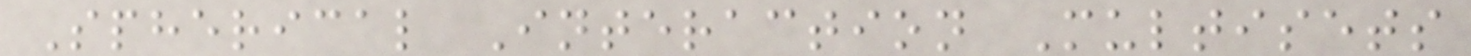Spherical Interaction Multisets
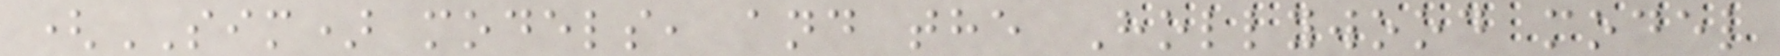(SIM) models, and the Hollywood model
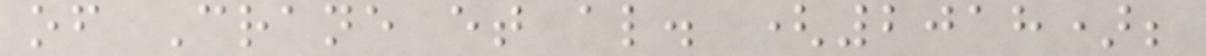of Crane et al. (2018);
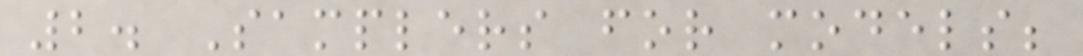2. Samplers for models;
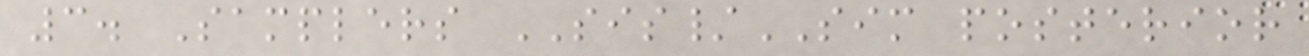3. Samplers SIS/SIM posterior
